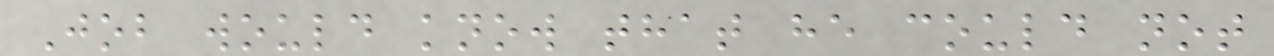Job would know that he could not
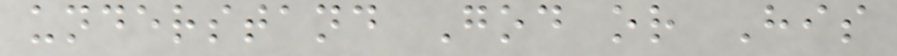understand God or His
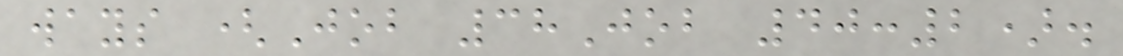ways (Job 38Job 40:2).
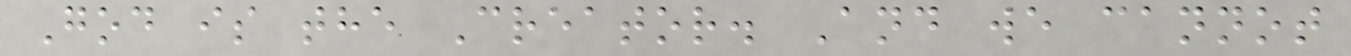God is the Creator. And we cannot
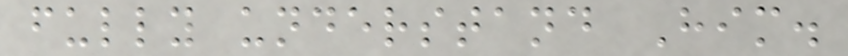fully understand Him.
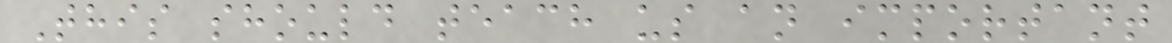This should teach us an important
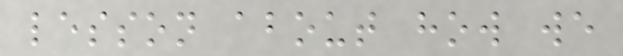lesson about how we
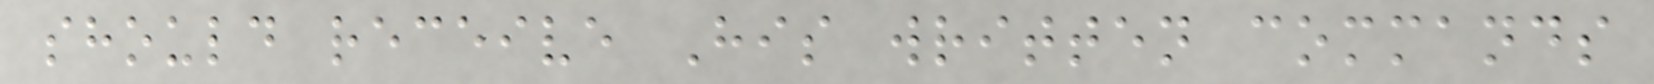should receive His written commands
